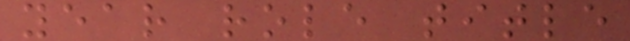year role title
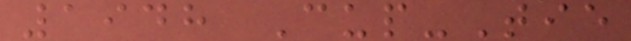1948 Cup-Tie
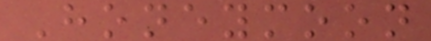Honeymoon
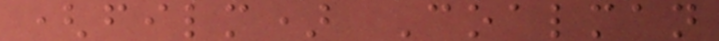(film) Coalman
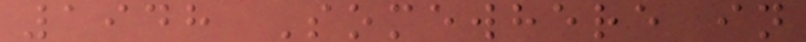1948 Somewhere in
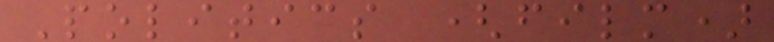Politics (film)
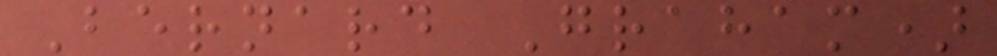Bernard Graham)
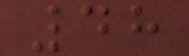48
